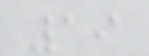19
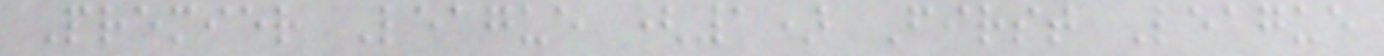Premier League (1) First League
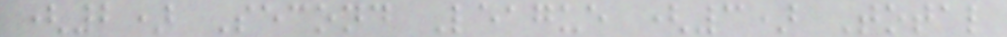(2) Second League (3) Total
